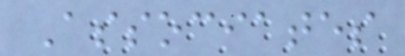Associates
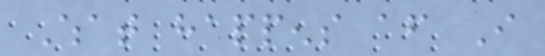What happens after I
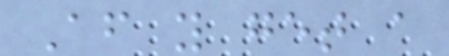After you get a
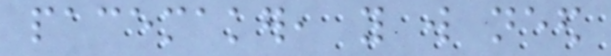pacemaker, you will need
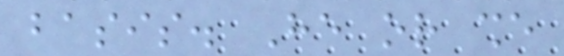basis. He or she
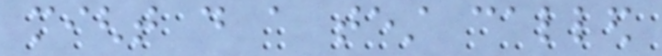might do a test called
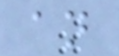an
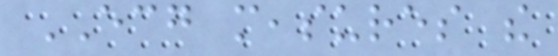ECG measures the
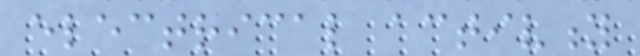electrical activity
